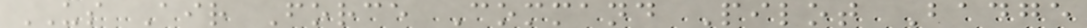US Air Force Command Pilot Badge
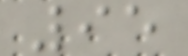95
